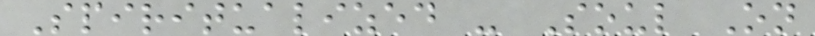Spiritualized - Soul On
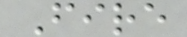Fire
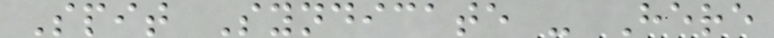Spit Syndicate - Here
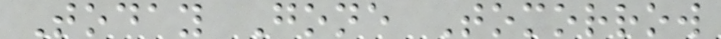Today Gone Tomorrow
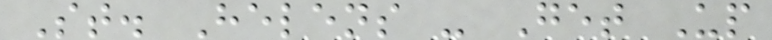St. Helens - Get Up
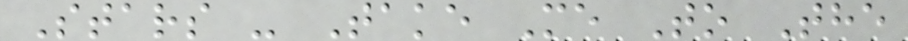Stars - Take Me To The
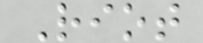Riot
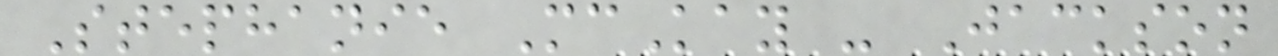Stephanie McKay - Jackson
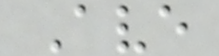Ave
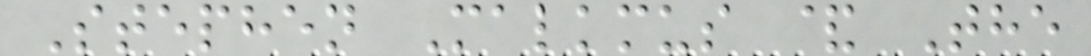Stephen Malkmus & The
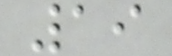19
